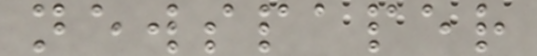newspaper
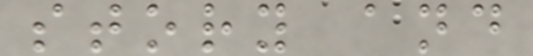story and
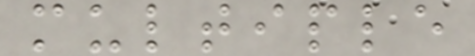multiple
